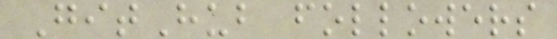GitHub followers
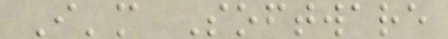I'm Software
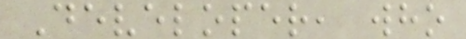Developer, who
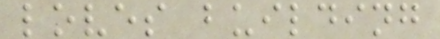loves building
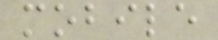mobile
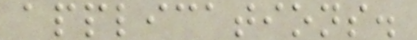applications.
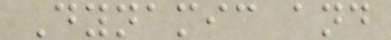Dynamic and
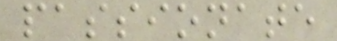passionate
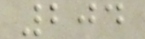204
